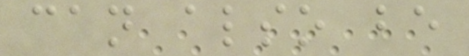can also be
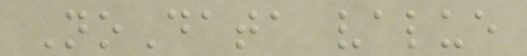NoData value
